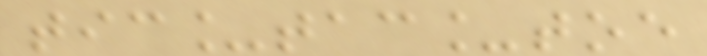tic_tac_toe
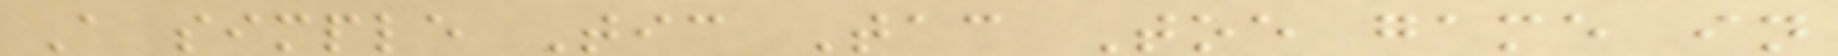A simple Tic Tac Toe game in
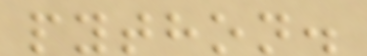python.
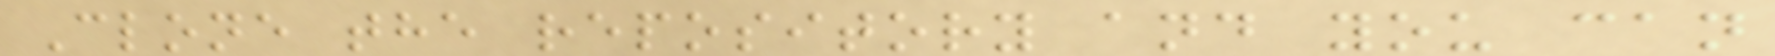Clone the repository and you can
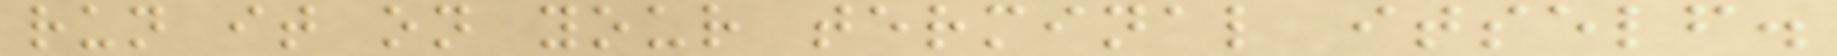run it on your terminal itself.
